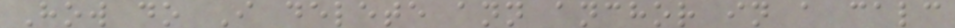How do I delete ann anchor in a calc
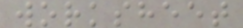worksheet
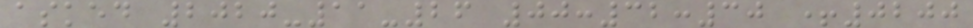asked 2020-11-26 00:32:30 +0200
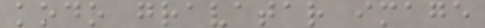kodo gravatar image
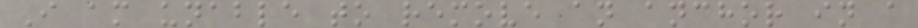I am unable to remove an anchor in a
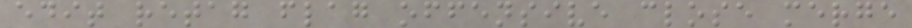edit retag flag offensive close merge
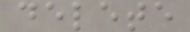delete
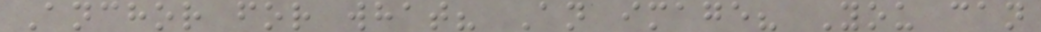Anchor for what? An image? You can
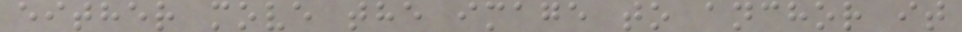either move the image to anchor it
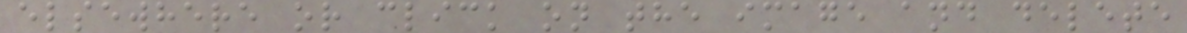elsewhere or click on the image and delete
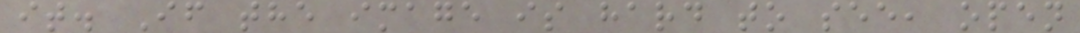it. If the image is hard to see, open
